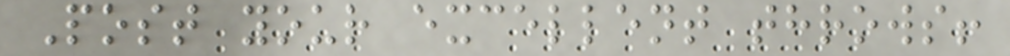Post your excellent throws!
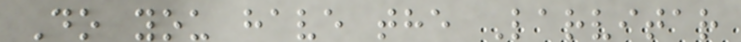Do you have the Larvitar
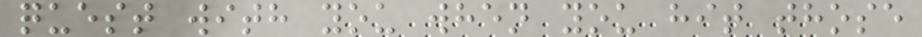quest with you when you hit those
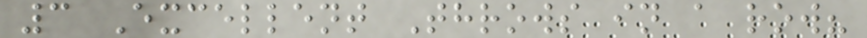3 Excellent Throws in a row?
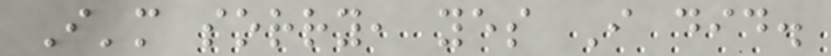I'm sorry, yes I did.
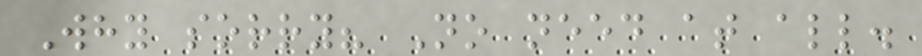Why sorry? No need at all.
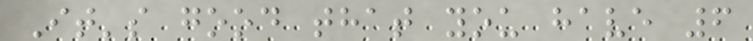It's good that you have 6
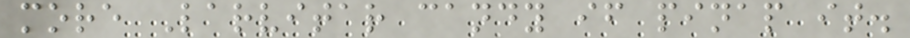more Larvitar candy if pinap it.
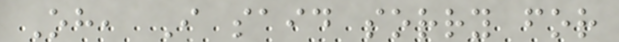Oh, I said sorry for
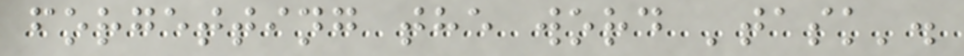forgetting the word 'task'.
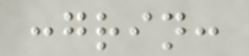:grin:
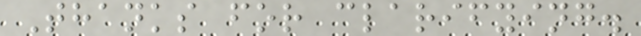Thanks for clarifying.
